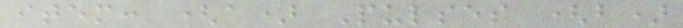item: (a) Pulses (b)
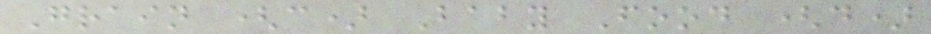Grain (c) Baby Food (d)
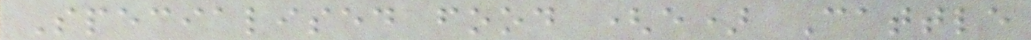Specialised food (e) Cattle
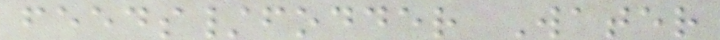feeds/fodder Water
